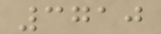3710
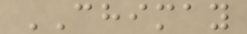CHIMAY
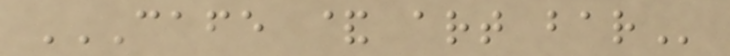CAFE & ART BAR
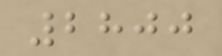2800
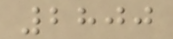2800
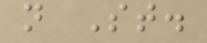n St.
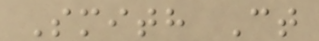Smith Ct
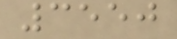3550
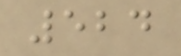524
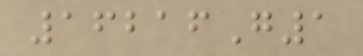16216G1
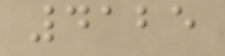4125
